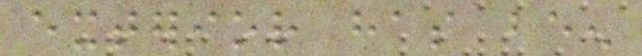exterior has been
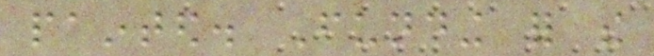painted. Funding for the
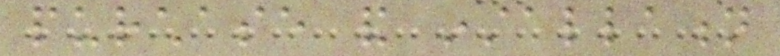purchase and installation
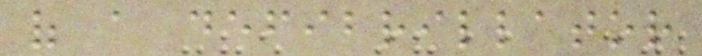of a defibrillator
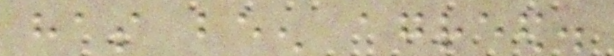has been agreed.
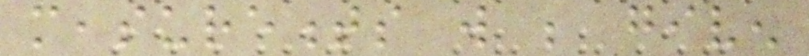measurements will be given
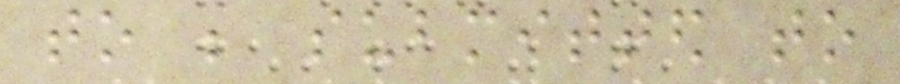to be submitted to
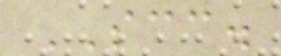SCC.
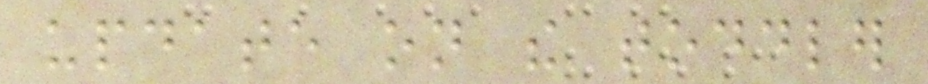update on the toddler
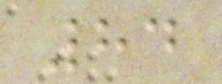84
